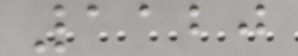1120
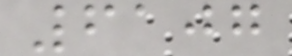6107
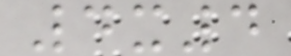4x4
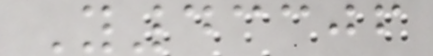Y43306
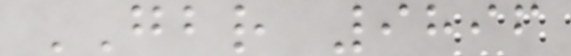GBR 9896
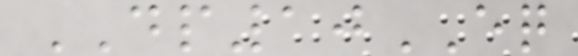DP10EQ
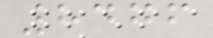8476
